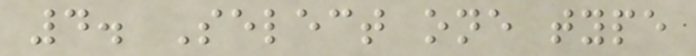4. Select one type
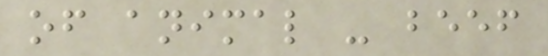of animal - beef
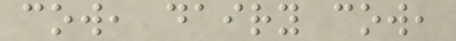cow, dairy cow,
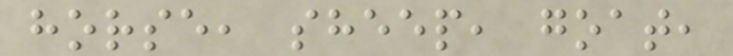horse, sheep, goat,
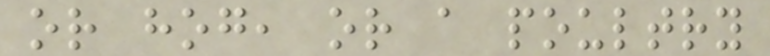or hog, or a poultry
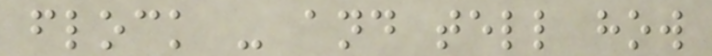flock - and tell how
